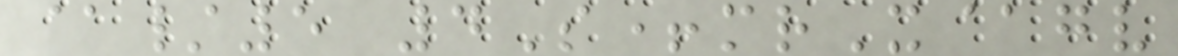@/5 4S+mrX@gv
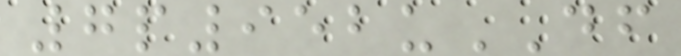7p952uDF
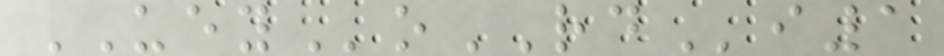UEYoRDi1
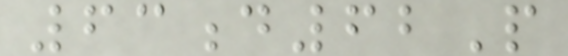63d62P
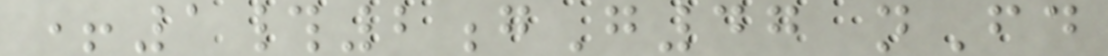+1#2gG47 nFd
